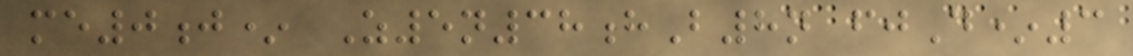me0j* Z5n38hB8n fjD*3
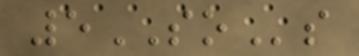5SOs
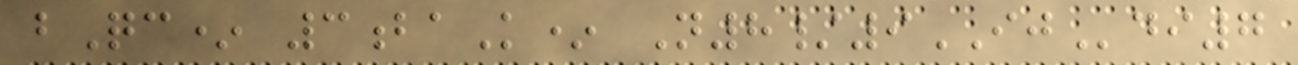bQc* 3baK* N8/9IJdi7
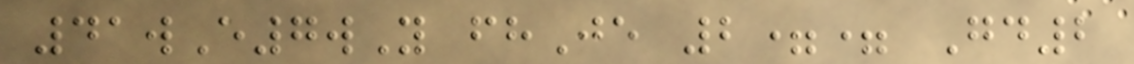41wE7wY fhJe 2== Gd2
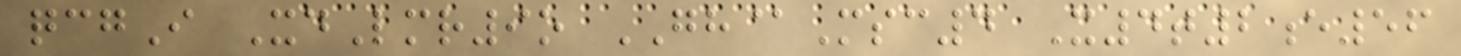qcgI XdLmr9o GH@Msc4 X4t2e56
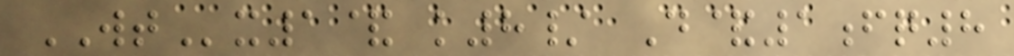WTx1& k8/ D&1fq8
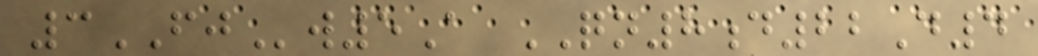3FJw5A QN8d22D4
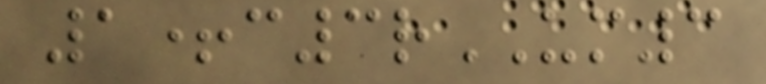1+c3rUM3
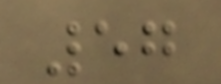57
